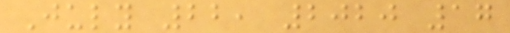July 22, 2020 17
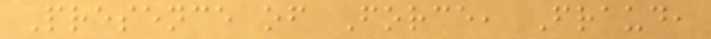Presence of Force, Fraud,
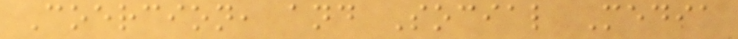Coercion, and Social Media
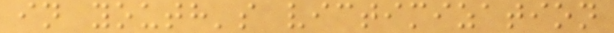in youth's victimization
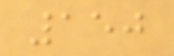150
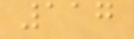117
